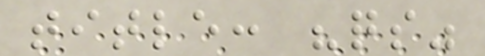title: "qs"
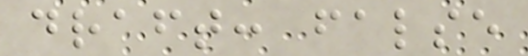draft: false
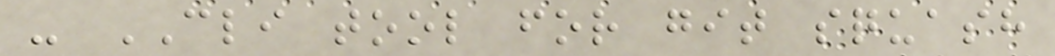- CLI tool for git squash
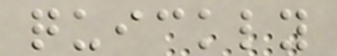quickly
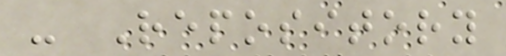- Repository
